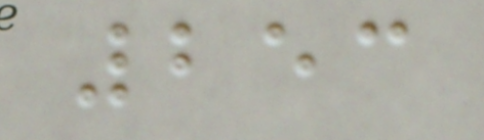253
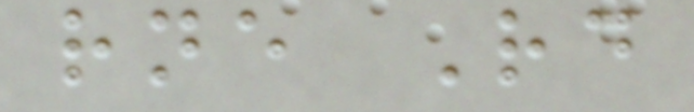rne Rd
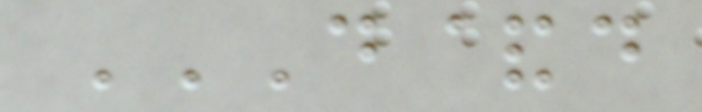D&D
